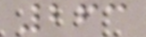263
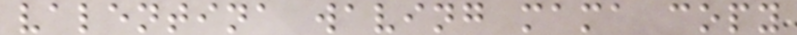valentina waving mama copy
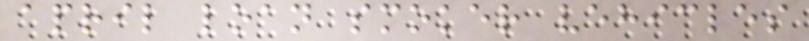april loan smoker vehicles
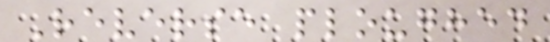Reverse ploughed
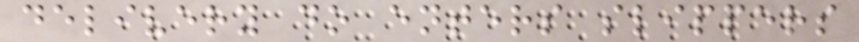delivery do enters slippers
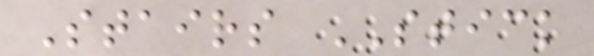Stairs STICK
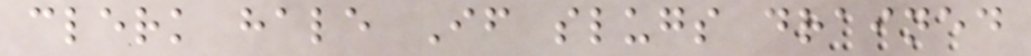clerk hale If slugs drained
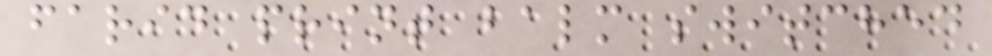farid print balm switched
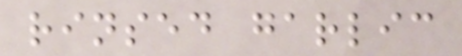rinsed garlic
